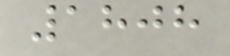1808
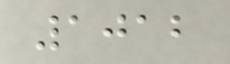1012
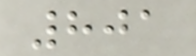801
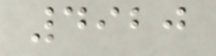4920
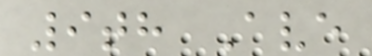9th Ave
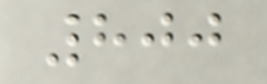800
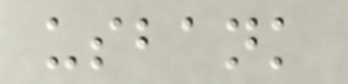usbank
